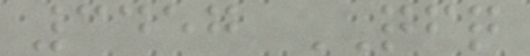3457 QFQ
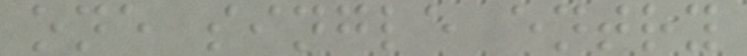one single entry
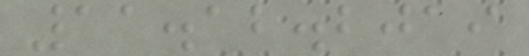11.12.2019
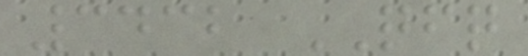3432 QFQ
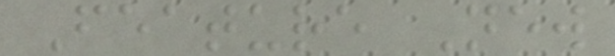Feature New
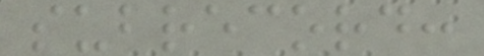subrecord:
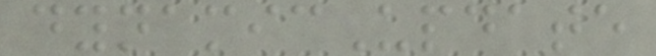dynamicUpdate
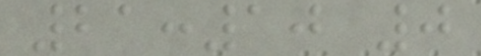21:10 0
